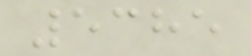5385
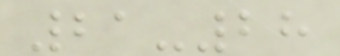21-28
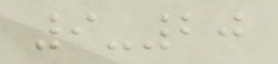9-20
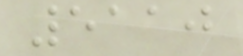5110
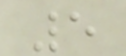5
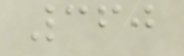360
